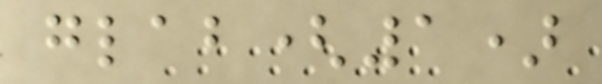glab(1)
